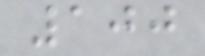100
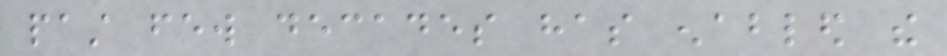past few decades has enabled the
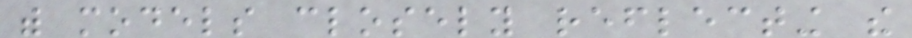with models closely reflecting the
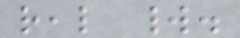real world.
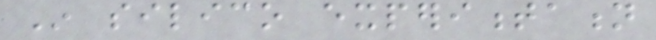In silico experimentation
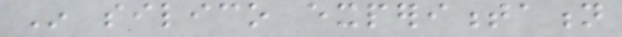In silico experimentation
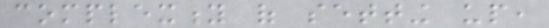complexity of setting up,
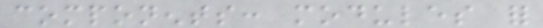components: modules for
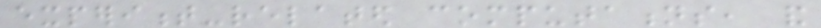experiment-related computations, and
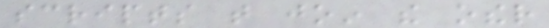scripts that join the other
